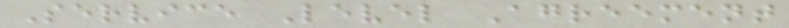Service Level Agreement
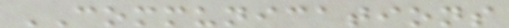COMMUNICATIONS
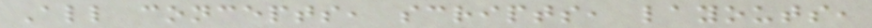All concepts, scripts, layouts,
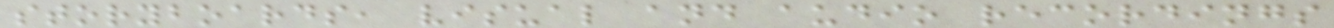storyboards, visual and audio recordings
